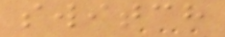switch
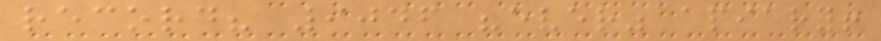record? 9046 "ever" apiary!
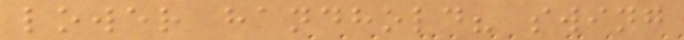lower handhold? swing
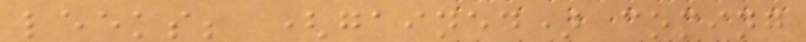leeks; (gained) coming
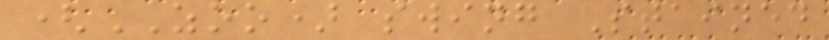(ZOO) swing Stained
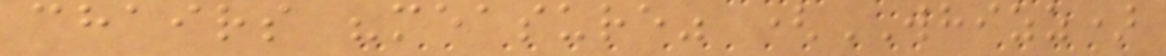chairs "measure" (WHIZZ)
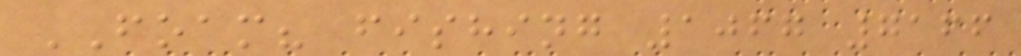FOAM? fishing 1067 7166
